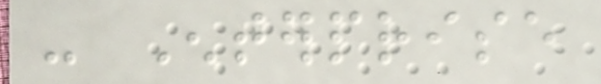- Enterprise
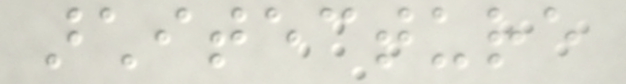architecture
